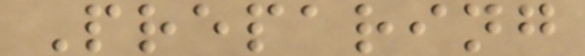Preparing
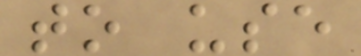to use
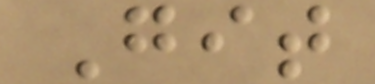Git
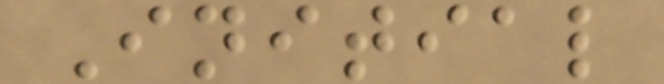Initial
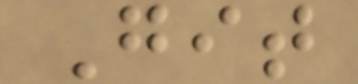Git
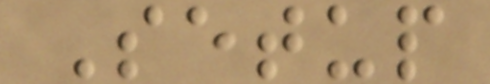Setup
